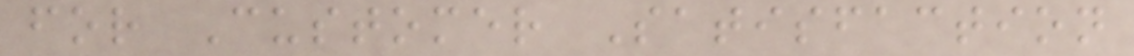for Customer Satisfaction
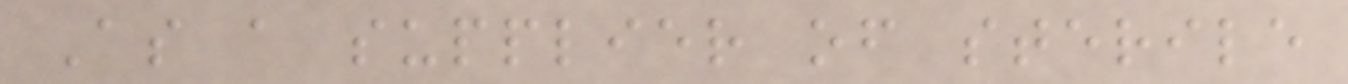As a supplier of sterile
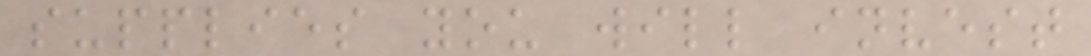supplies you will invest
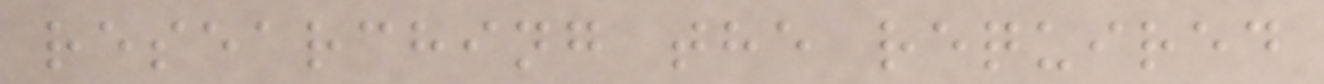researching the required
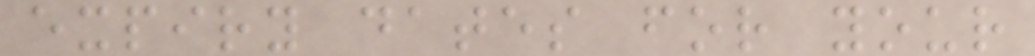expiry dates for your
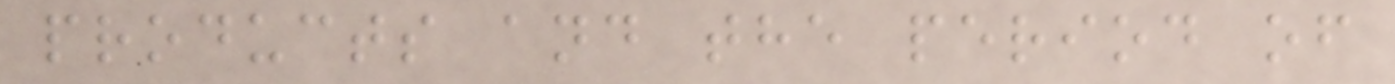products and the period of
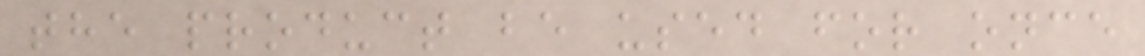the product be used for once
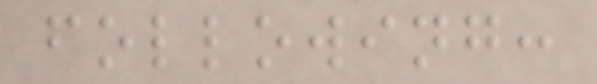following:
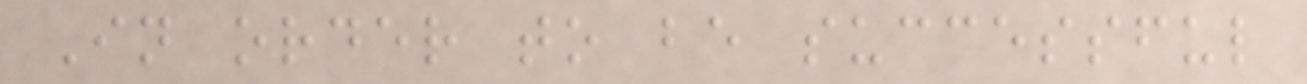In order to be successful
